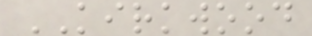KIRKWOOD
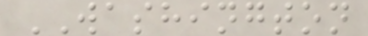WASHINGTON
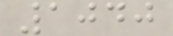1040
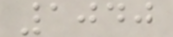1040
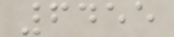6455
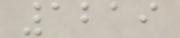1219
